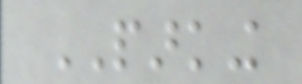PARKING
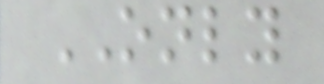ONLY
